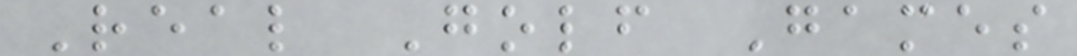Real Golf Games
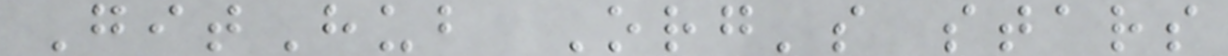GitHub Org's stars
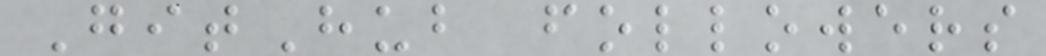GitHub followers
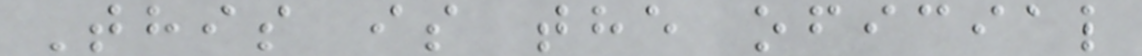This is the oficial
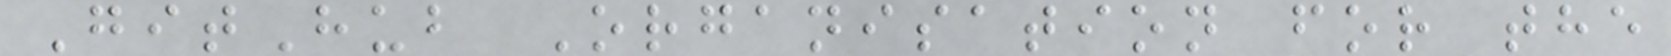GitHub Organisation for the
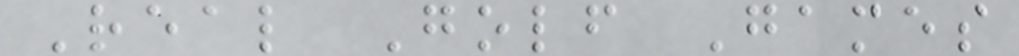Real Golf Games
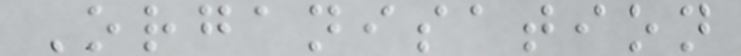Organisation
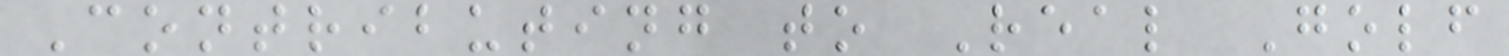Contributing to Real Golf
